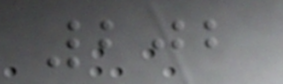202
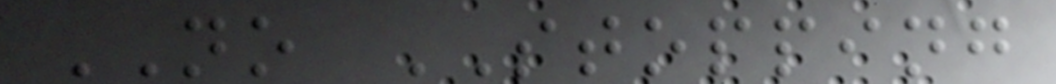NO STOPPING
